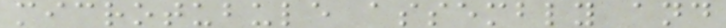microtubule assembly and
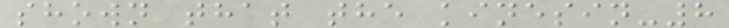shown that the kinesin-8
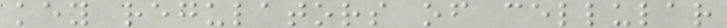key regulators of cellular
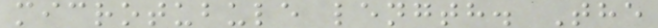microtubule length. The
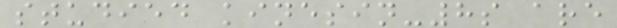studied kinesin-8s are
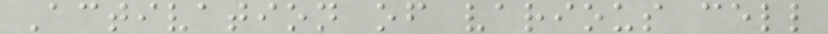Activation of various cell
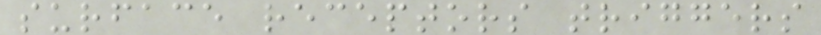surface receptors triggers
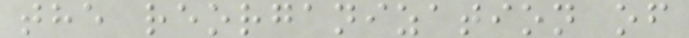the reorganization of
